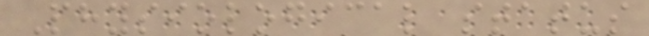Physiological status
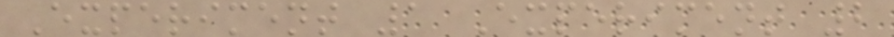Experiment 1 Experiment 2
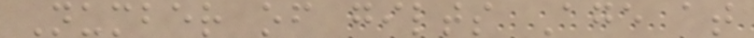Number of gilts Age at
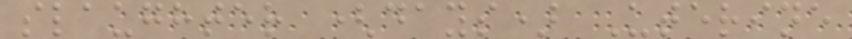slaughter (days) Uterine
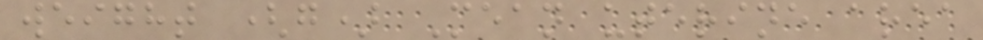weight (g) Mean uterine area
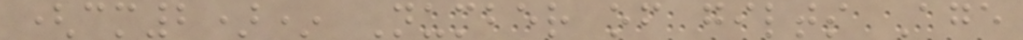(cm2)* Number of gilts Age
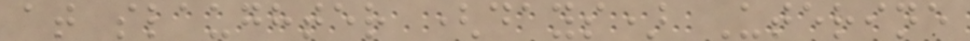at slaughter (days) Uterine
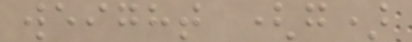weight (g)
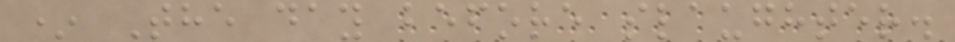* The day before slaughter.
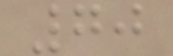70
